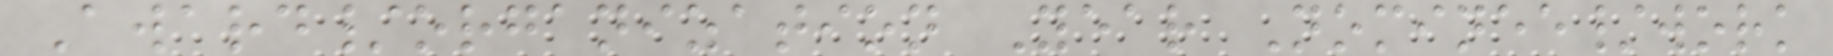Award/organization Year Nominee/work
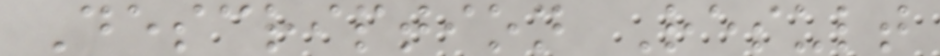Description Result
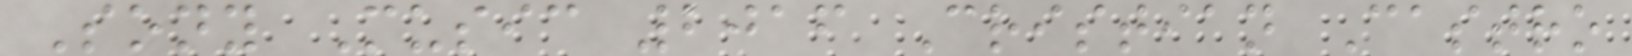Sony Music 2016 Cristian Castro
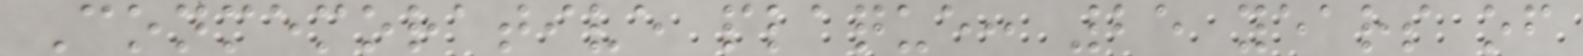Conmemorative plaque: 25 years of
